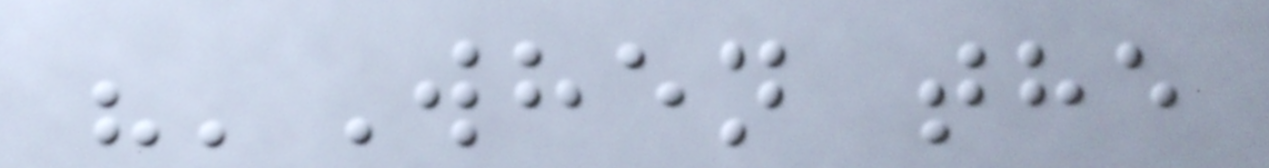"'When the
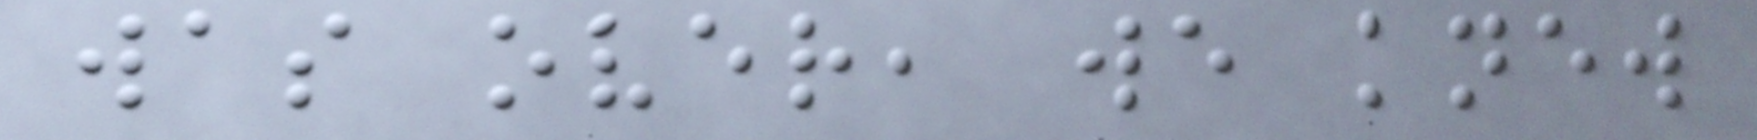was over, we knew
